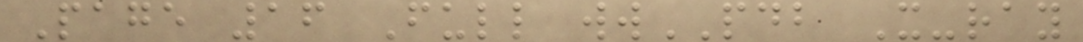Page 16 Full wwPDB X-ray
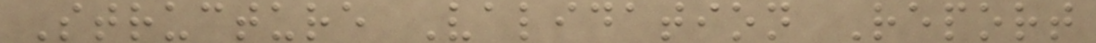Structure Validation Report
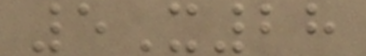5X28
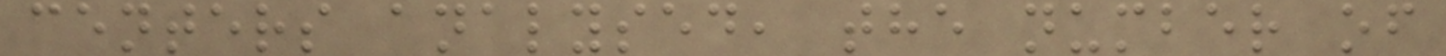centers analysed, the number of
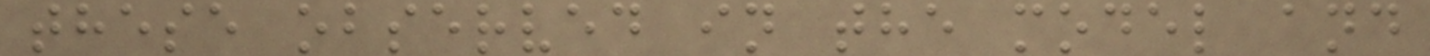these observed in the model and
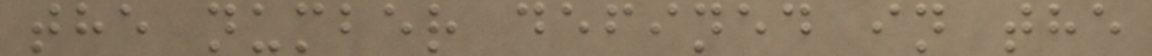the number defined in the
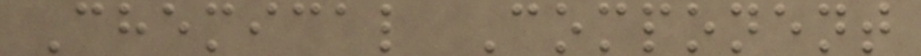Chemical Component
